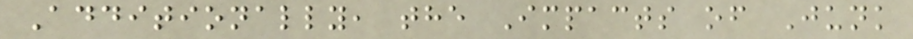Additionally, the Impacts of Junk
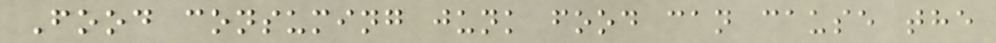Food consuming junk food can cause the
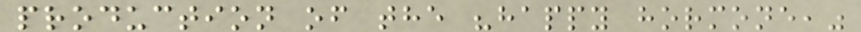production of the "happy hormone,"
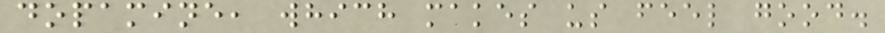dopamine, which makes us feel good.
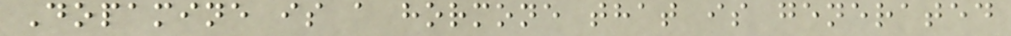Dopamine is a hormone that is generated
